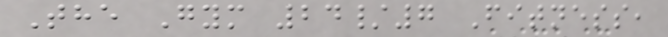The Gym 24/7 Fitness,
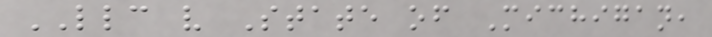LLC v State of Michigan,
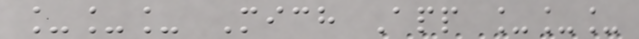___ Mich App ___
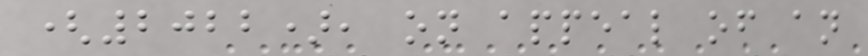(2022), on appeal of an
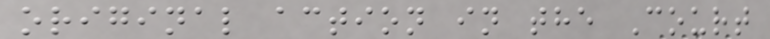original action in the Court
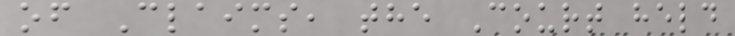of Claims, the Court held
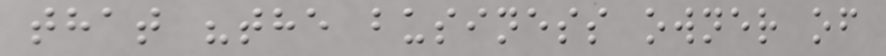that "the business owner of
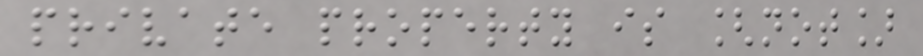private property is [not]
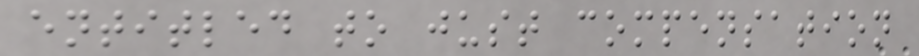entitled to just compensation
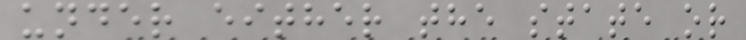under either the state or
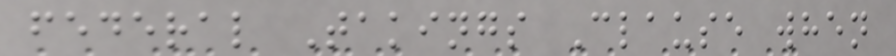federal Takings Clause when
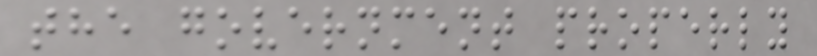the government properly
